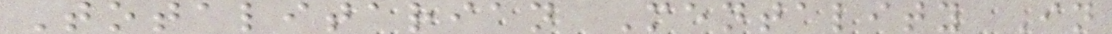Totalitarian Mentality In
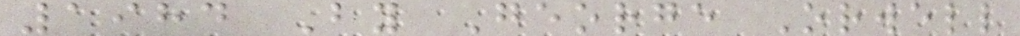1984 By George Orwell
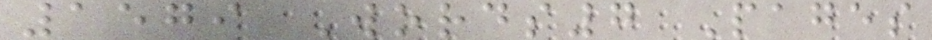1579 Words7 Pages
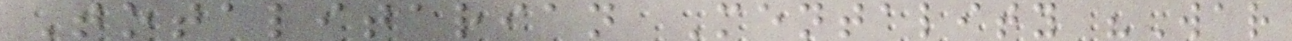Totalitarian Mentality "War
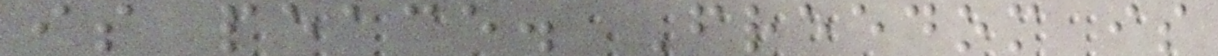is peace. Freedom is
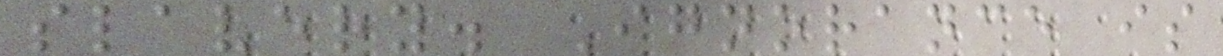slavery. Ignorance is
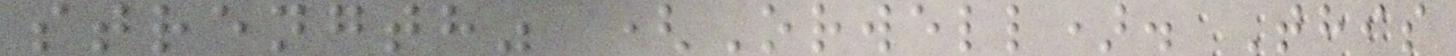strength" (Orwell). This
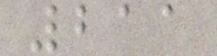211
